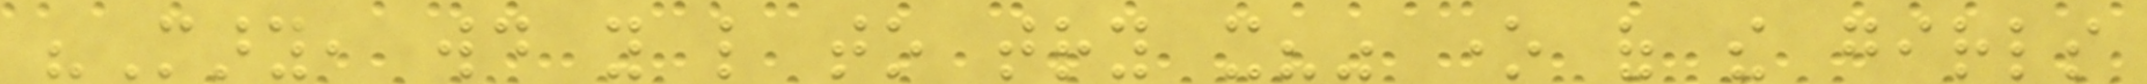"Mary, would you like to try it?" one of the girls
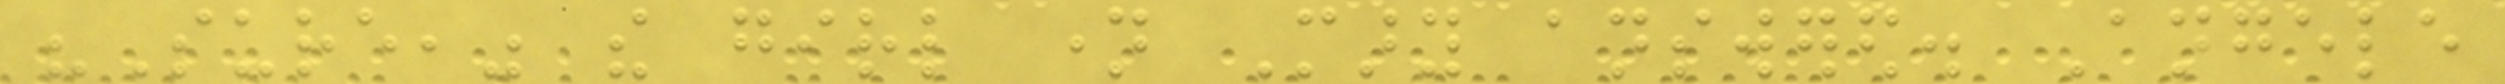"Sure," the girl name Mary answered. Angele
